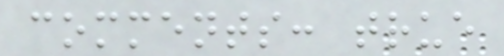comments: true
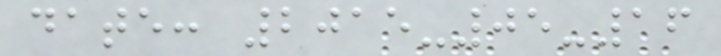date: 2015-05-16
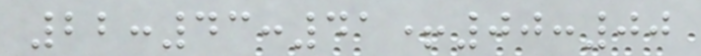22:43:41+00:00
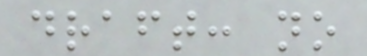draft: no
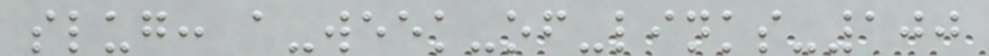slug: a-week-of-links-100
